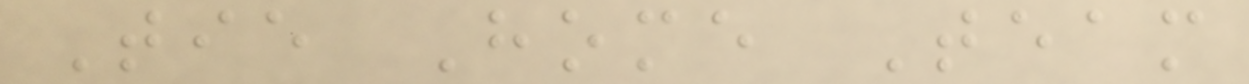Tie Home Team
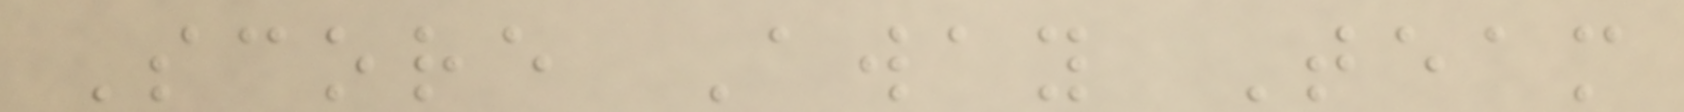Score Away Team
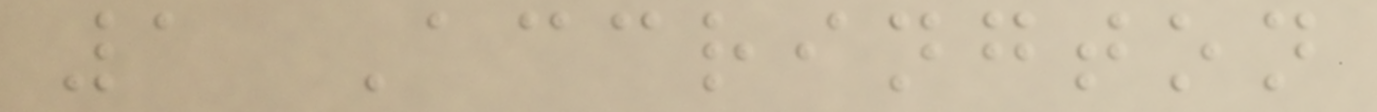1 Accrington
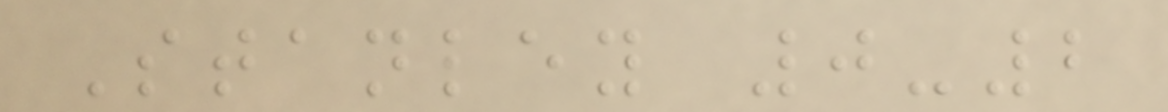Stanley 0-2
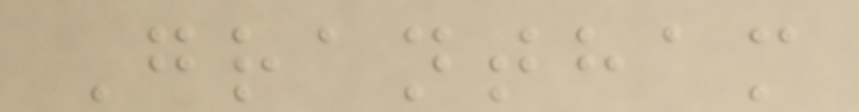Grantham
